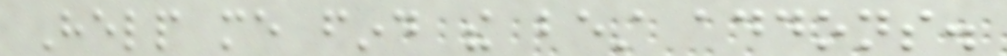Help me find the best addons.
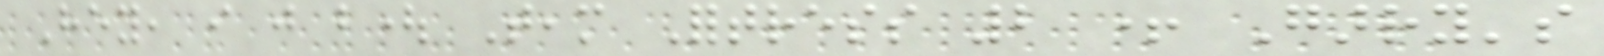Hey, i just bought Team Fortress 2 + Garry's
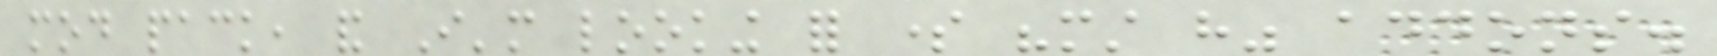mod pack, and I'm looking for some "must have" addons.
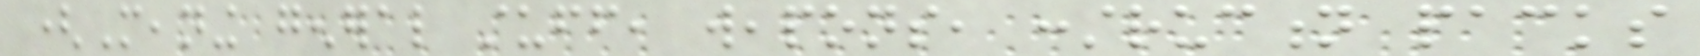(Meaning general stuff, weapons, construction packs
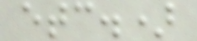etc.)
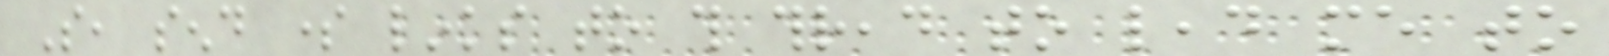So, send some links to this thread to lead me to
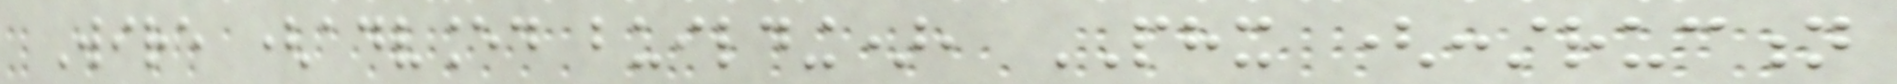Wire (advanced building), PHX (construction
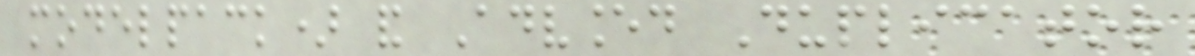modelpack) and Advanced Duplicator
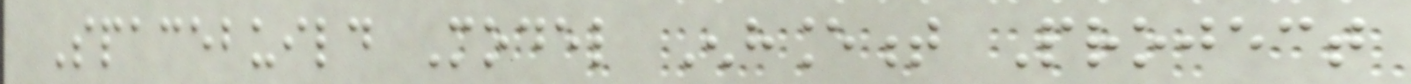Spacebuild Model Enhancement Project
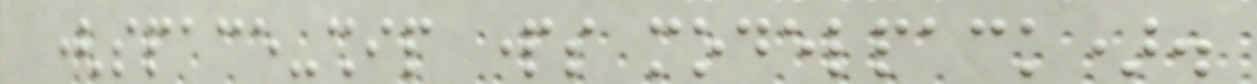(space-ship parts modelpack).
